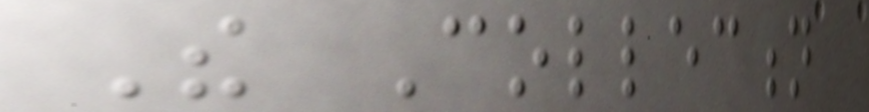The Collection
